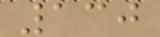130
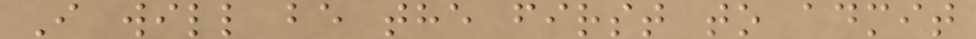I will be the first to admit
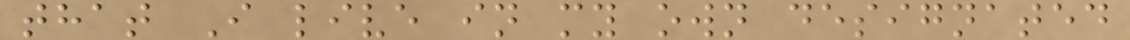that I live in my own designated
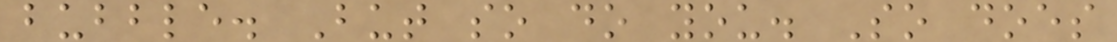bubble. But so do you. So does
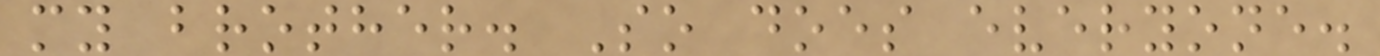my brother. So does everyone.
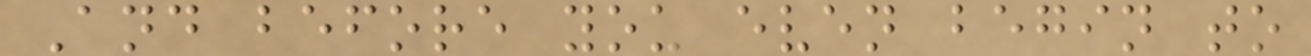And before you even begin to
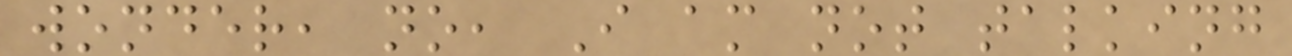wonder, no, I am not talking
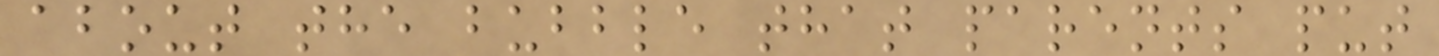about the bubble that parents put
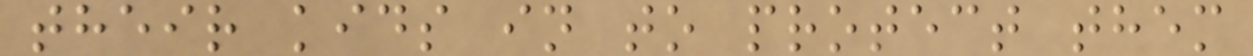their kids in to protect them
